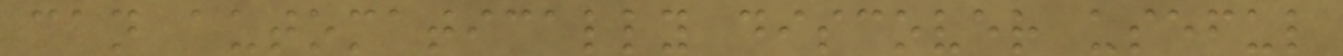can automatically discover useful
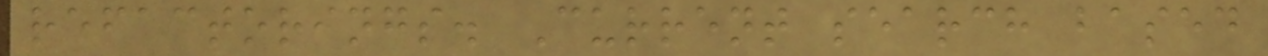refactorings. Current search based
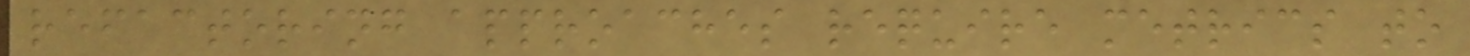refactoring approaches require metrics to
